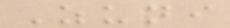Zuni
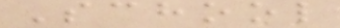School
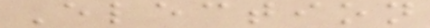Election
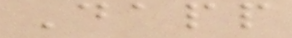Dapp
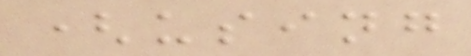(using
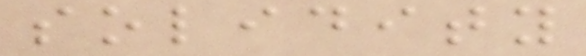solidity
